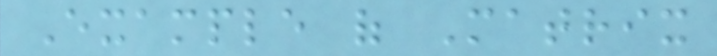Example of Matrix
